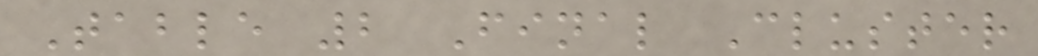Table 2 Final Cluster
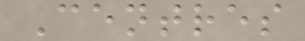Centres
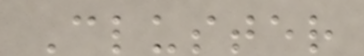Cluster
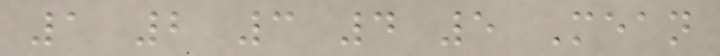1 2 3 4 5 Mean
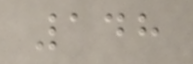148
